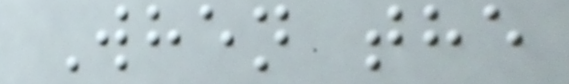When the
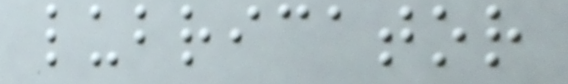lubricator
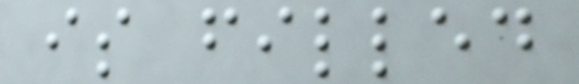is filled
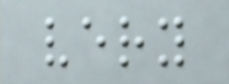very
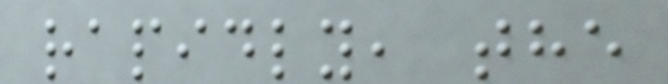rapidly, the
